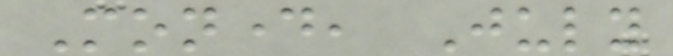Monday, July
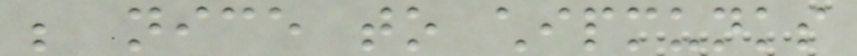be nice to chipmunks
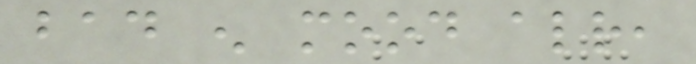bad enough mood already,
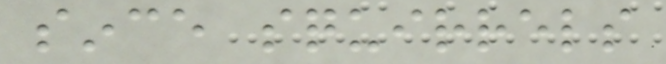since squirrels
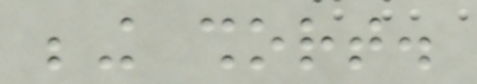being short.
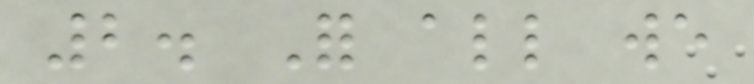2. For all we
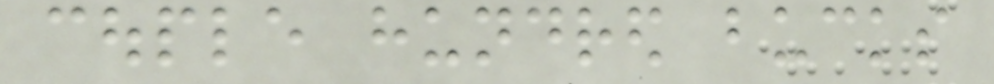couple hundred bucks
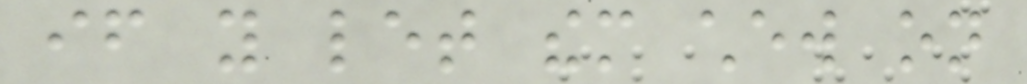if you let them chew on
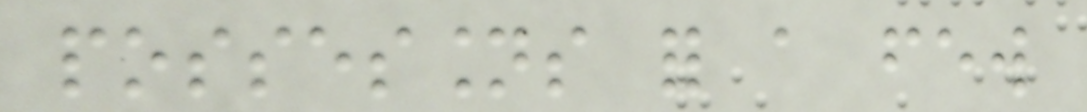possessions for a few
